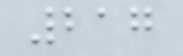217
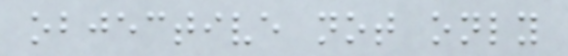objective not only
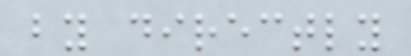by directly
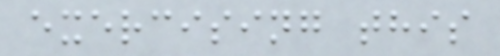exercising this
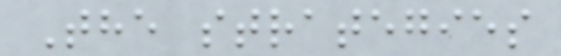The strategies
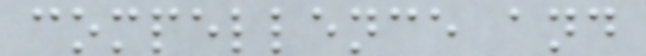compellence and
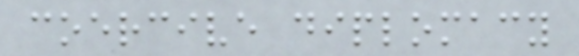coercive diplomacy
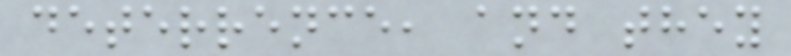deterrence, and they
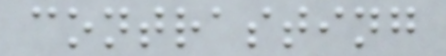contrasting
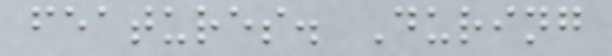features. During
